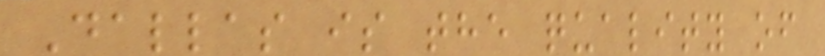Dallas is the quality of
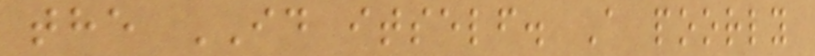the ID itself. A poorly
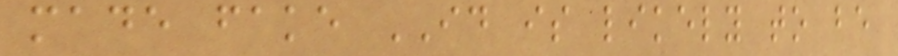made fake ID is likely to be
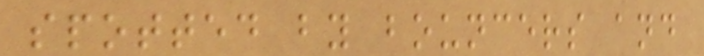spotted by bouncers and
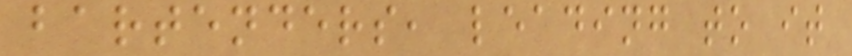bartenders, leading to it
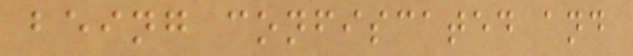being confiscated and
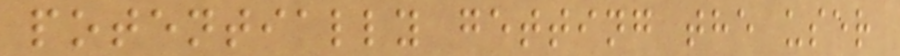potentially getting the user
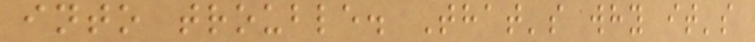into trouble. That's why it's
